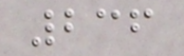236
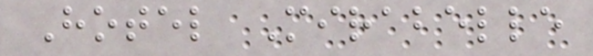Hotel Mirabelle
